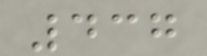437
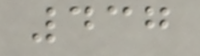437
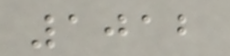1012
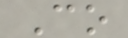Co
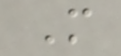M
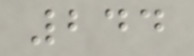244
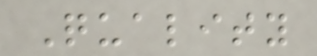Quality
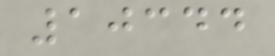10344
